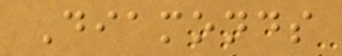Diamonds
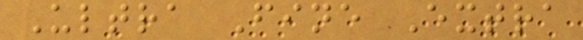Ultra Fine Extra
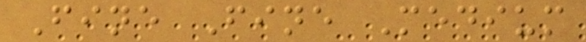Fine Fine Medium
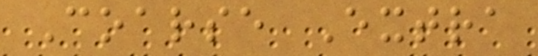Coarse Extra
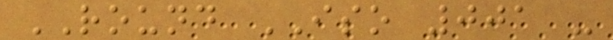ROUND ISO 001 -
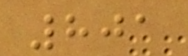801
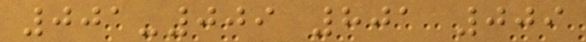001-009 801 009
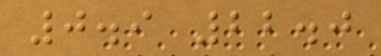0.9 22.0
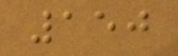150
